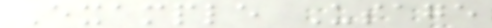Example Usage
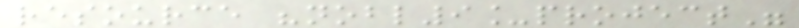resource "nobl9_project"
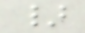}
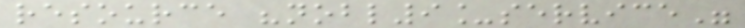resource "nobl9_service"
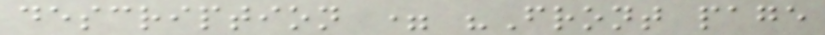description = "Front page
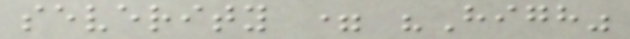severity = "High"
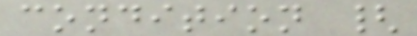condition {
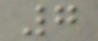7
